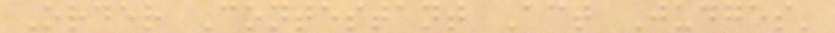Order Contestant Act Judges'
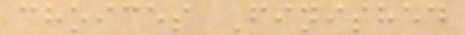choices Finished
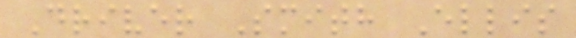Driver Smith Ellis
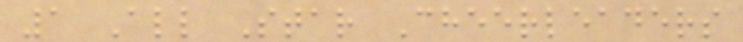1 All Star Cheerleaders
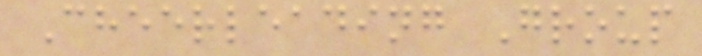Cheerleading Group
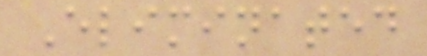Eliminated
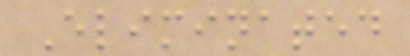Eliminated
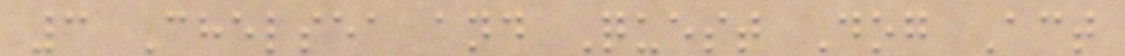3 Chelsea and Quest Dog Act
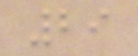29
